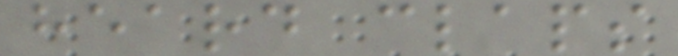heard claps
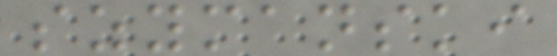szymanski
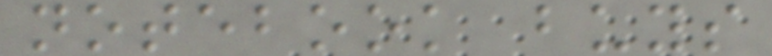notebook buys
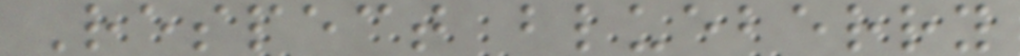Respect blueberry
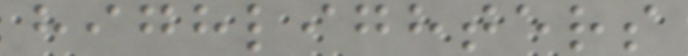highlighters
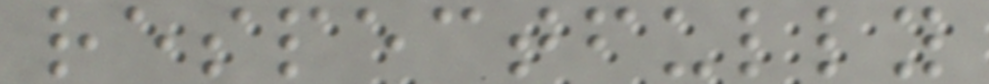respectfully
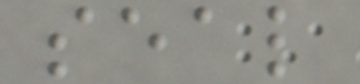seal
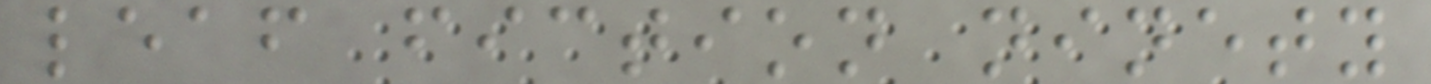leaf fiction ninety
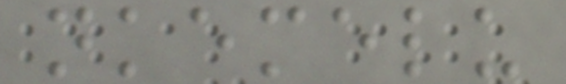nkemelu
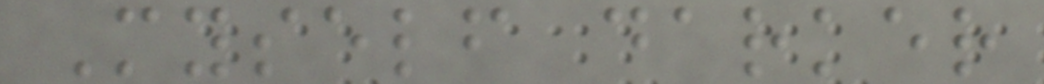Myself darker
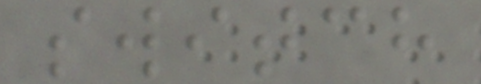switch
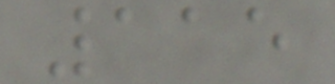115
